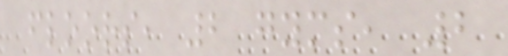floors, 2 gyms, 2
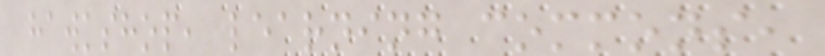hawkshop, learning commons,
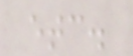etc.
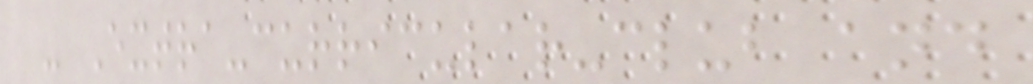- Extra-curricular-club and
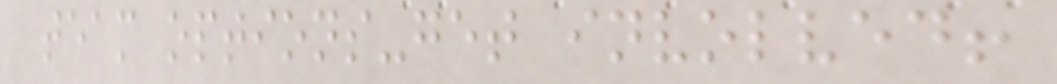team options-get involved!
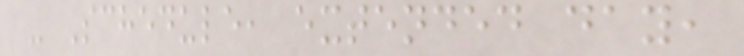- Schedule, extended day,
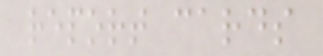report cards
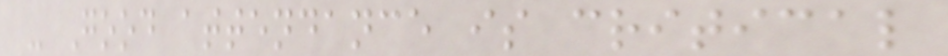- Good attendance is critical
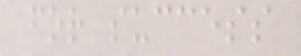for success
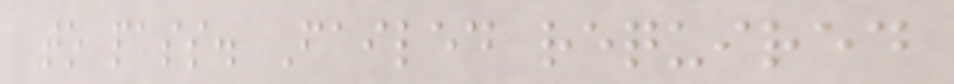to pass. Failed required
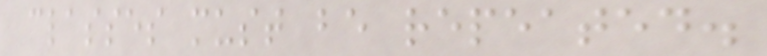classes must be repeated.
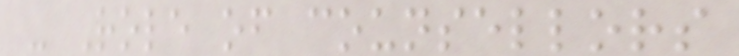- Role of counsellors
